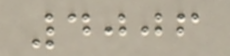4006
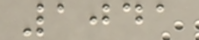1041
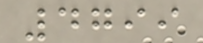4799
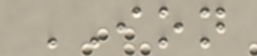ION
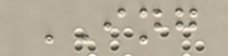ING
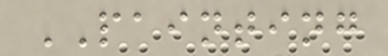PAINTING
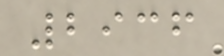2936
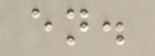en.
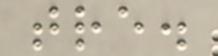tre.
